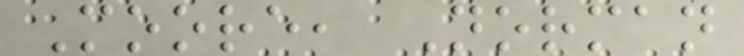Moore, Norman
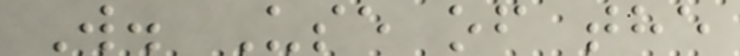W. Use of the
